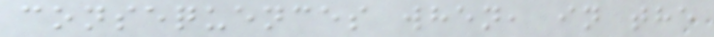consequences when, in the
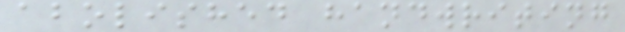abolished handwriting
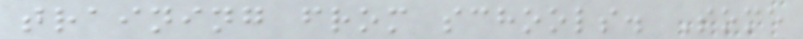training from schools. Some
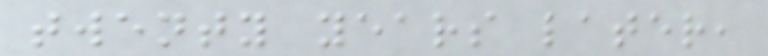twenty years later,
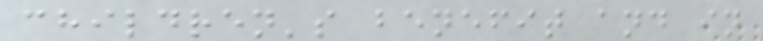children's benefit and in
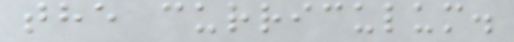the curriculum.
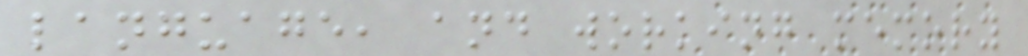language, and working memory
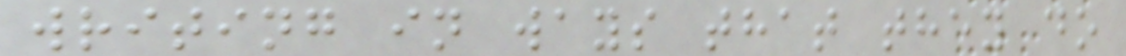writing in ways that they do
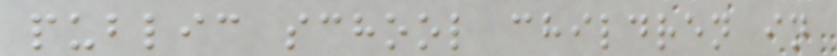public school children in
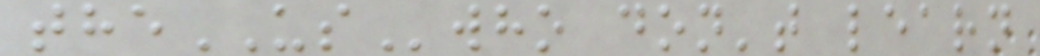theUSwho don't learn
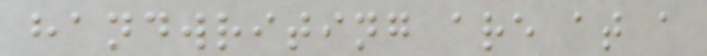handwriting are at a
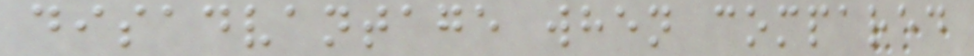disadvantage when compared
